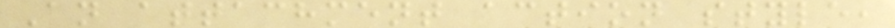An attachment action style,
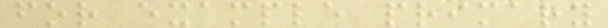for example primary
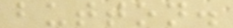button.
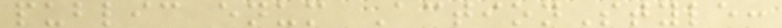public enum ActionStyle:
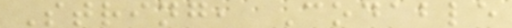String, Codable
